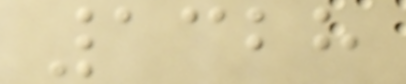1328
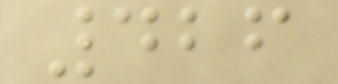426
